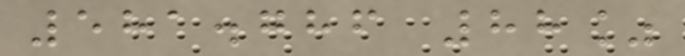581.786 88%
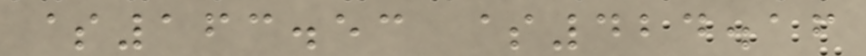$163.53 $424.16
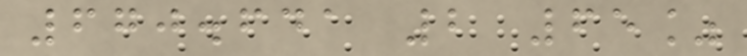670.641 2 65%
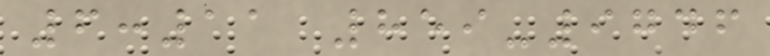6:11 859-9746
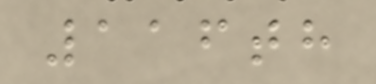116th
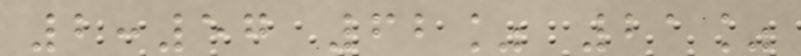2:57 62% 21%
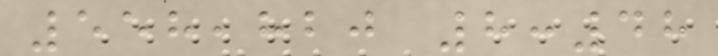558,820 8:48
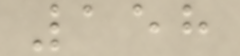158
